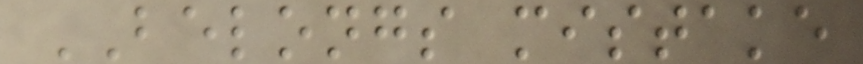BELONGS mistake
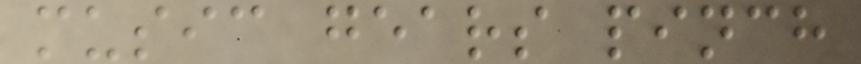music gears pinch
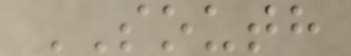SOUTH
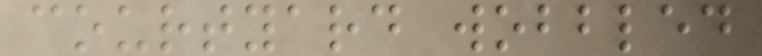courtyard wobbled
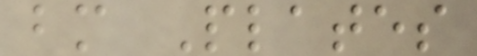bm Plates
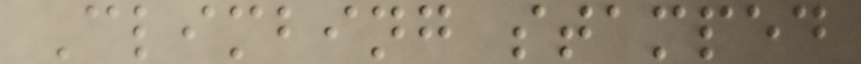Climbing stamped
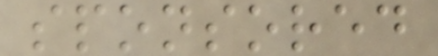sponsored
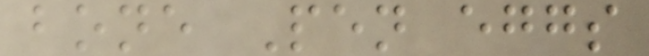bone Pen eggs
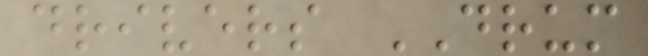drivers DRUM
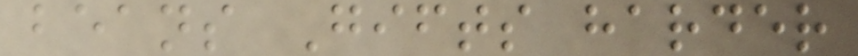beans Gifts harder
